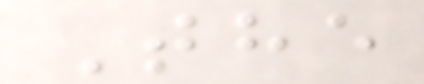The
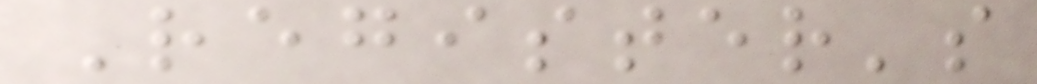Register's
